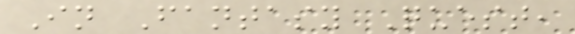In Fantasy Quest,
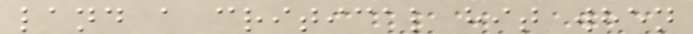land a critical hit when
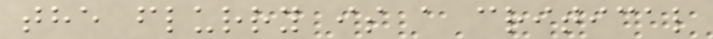the flurry is a critical
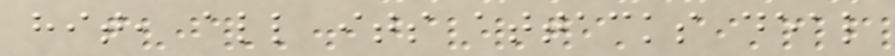hit, all its attacks deal
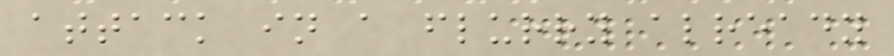attack in a flurry already
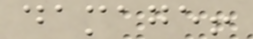damage!
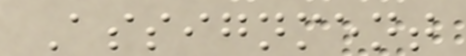Assignment
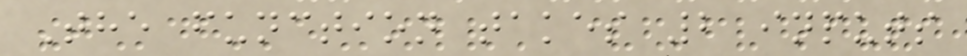The function takes 2 inputs
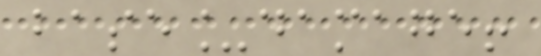base_damage!
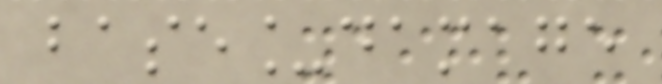base_damage
